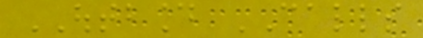OUTBOUND CALLS
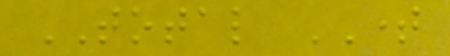TOTAL TIME
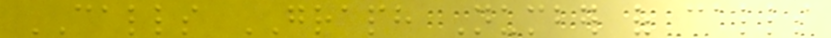CALLS GRAPH Number of calls
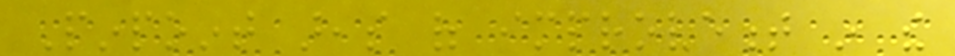Pinpoint areas of improvement in the
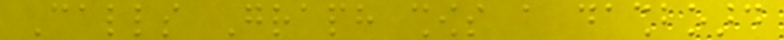Calls Graph shows a dashboard
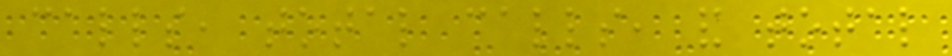calls, total calls, and total
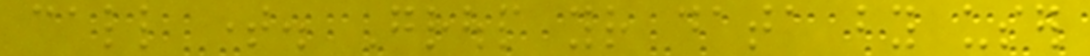call time. Group your data by user
